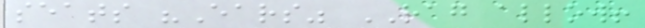seats "Ears" RAG allow!
